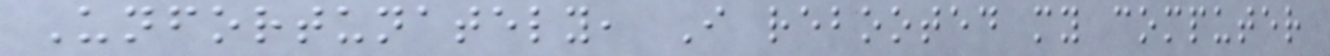Unfortunately, I rebooted my computer
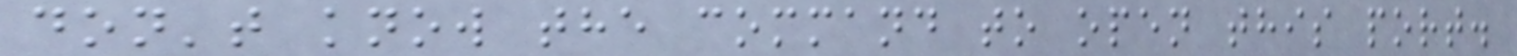don't know the command to open this port.
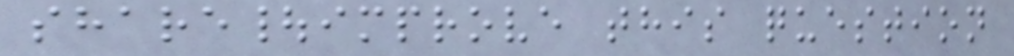share|improve this question
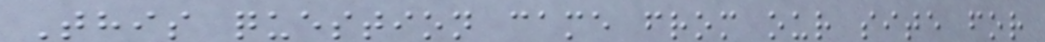This question came from our site for
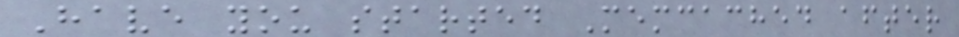Have you started Memcached after
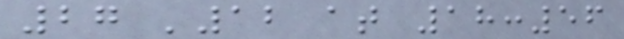27 '12 at 18:56
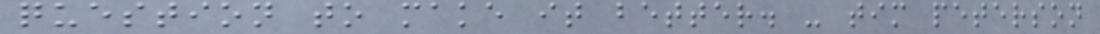question to make it better. - tim peterson
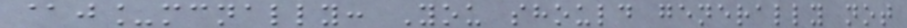@j_mcnally: You should generally not
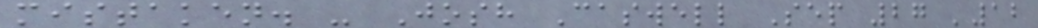mistaken. - Josh Caswell Sep 27 '12
